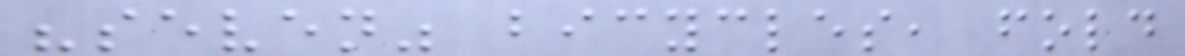"seven" bicycles, fold
